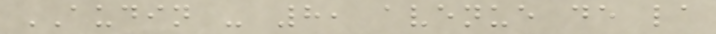AUDIN - 8, avenue de la
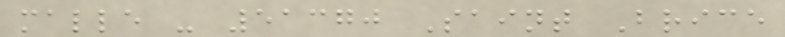malle - 51370 Saint Brice
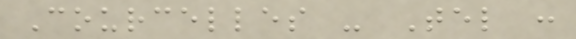Courcelles - Tel :
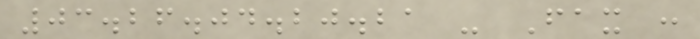03.26.04.20.21 - Fax :
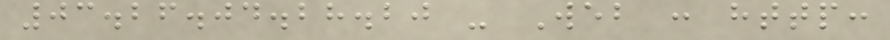03.26.04.28.20 - Web : http:
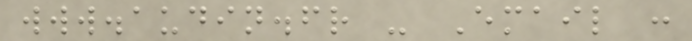www.audin.fr - Email :
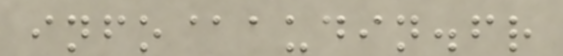info@audin.fr
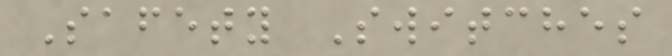Safety Switches
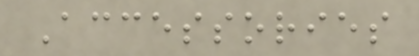Accessories
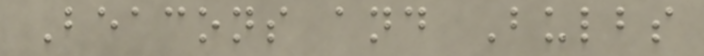Beacons and Bulbs
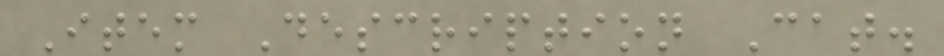Item Description Cat.
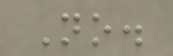No.
